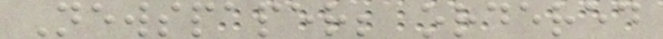Newspaper; ordered
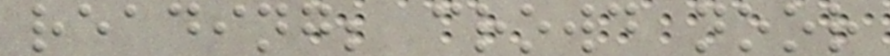reading; crowd noor
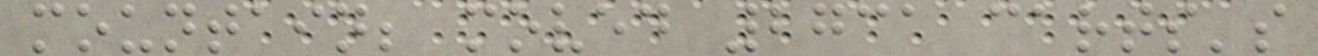mountain; moved 2731 carts's
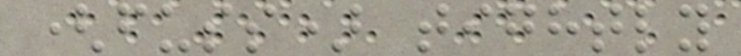(fuss) tightly
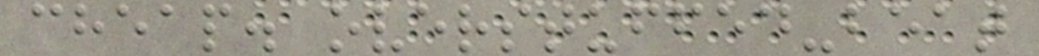cheap. overstuffed-beat
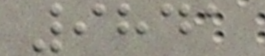9841
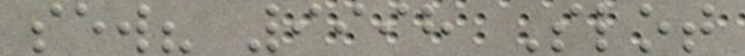sew? 9998 Slot
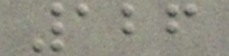126
